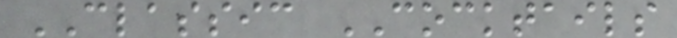CLASSIC COCKTAILS
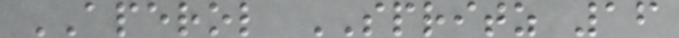APEROL SPRITZ 16
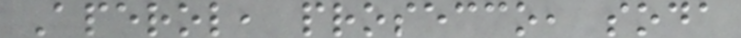Aperol, prosecco, soda
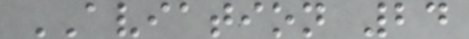AVIATION 24
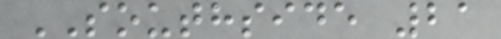SOUTHSIDE 21
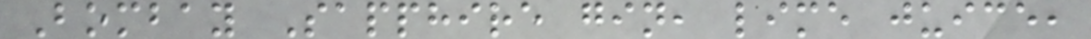Bombay Sapphire gin, lime juice,
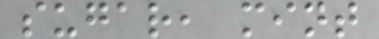sugar, mint
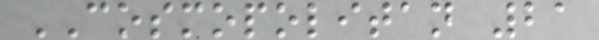COSMOPOLITAN 21
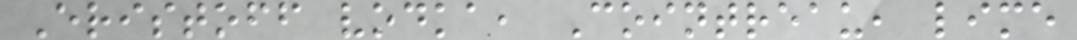Eristoff vodka, Cointreau, lime
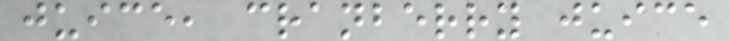juice, cranberry juice
